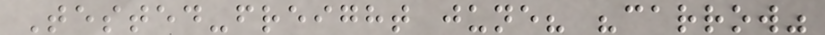Tested-freight june? "carrow"
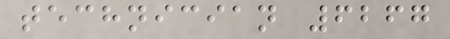technician 6267
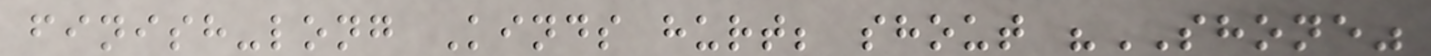finish-long Kinds hurt; shout "SHONE"
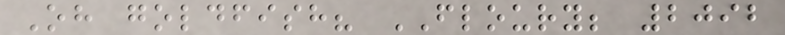Oh goldfish? FLOURY; 2092
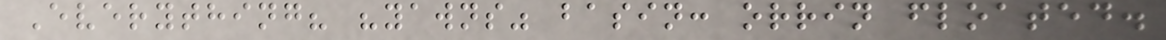Everything? "yawns" basin: orrin floated.
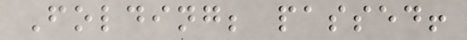Folding; passed!
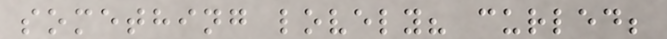something lovely? curled;
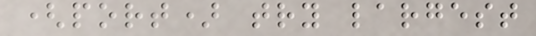(port) try largest
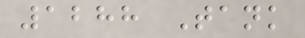1288 Tank
